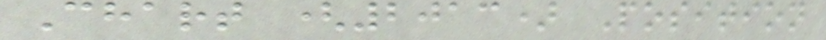Chart (2013) Position
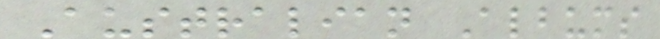Australian Albums
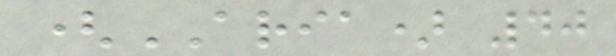(ARIA) 40
